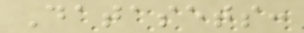Datasets:
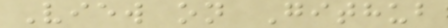View on Github
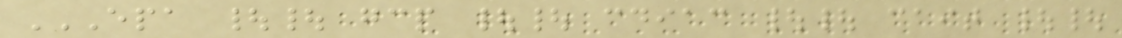EPA || GCP || CDIAC || CAIT ||
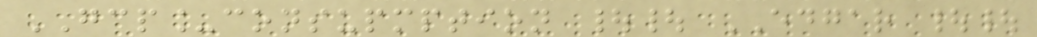GCP_consupmption || EDGAR ||
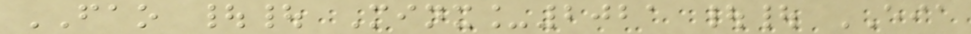FAO || Minx_2021 || EIA
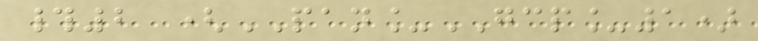#2 (PAN_GCP_1)
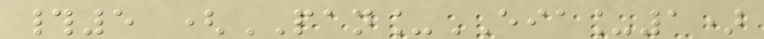#5 (PAN_EIA_1)
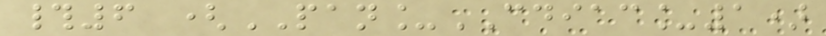#6 (PAN_CDIAC_1)
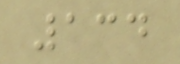134
